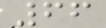66
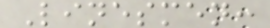Linesmen:
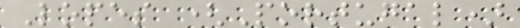Lopes (Portugal)
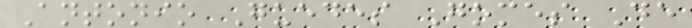Antonio Guedes Gomes De
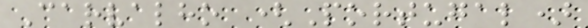Carvalho (Portugal)
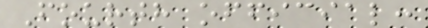Fourth official:
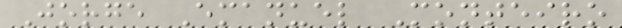Jorge Emanuel Monteiro
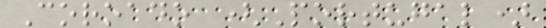Coroado (Portugal)
